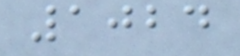1024
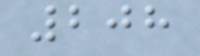208
